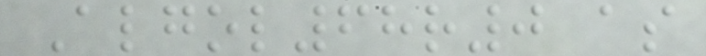Algol68r0 as
